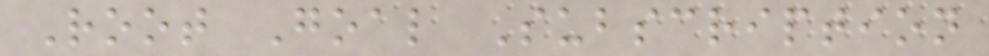Root Goal Subscription
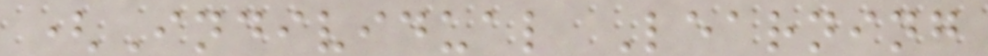(Individual Learning
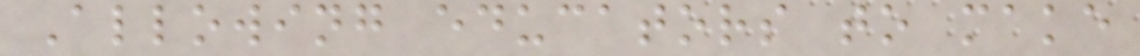Allowing educators to make
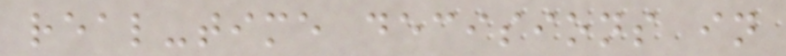real-time decisions in
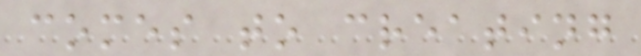comes to creating
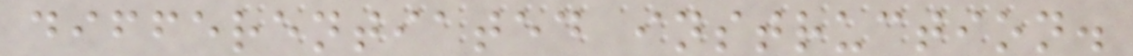differentiated instruction.
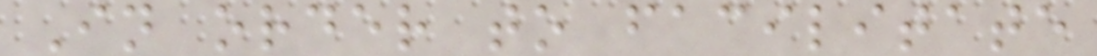In order to facilitate
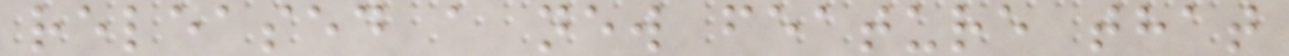released a new feature that
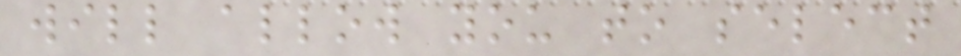will allow you to select
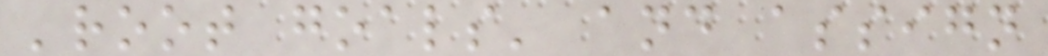'root goals' and assign
